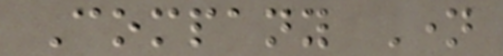Company Name
